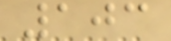103
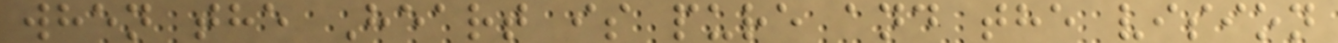when the Heart is pure and the vision
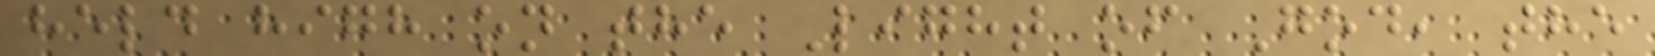held high on the Light of God, the
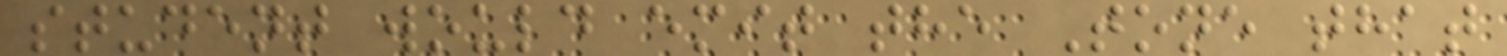student would emit the Tone that
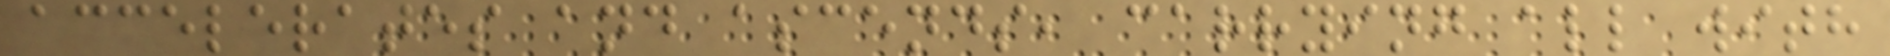accelerates and ascends, carrying all with
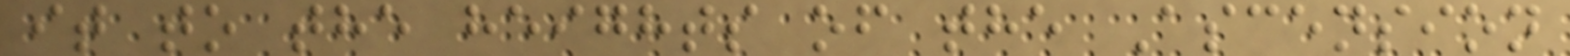it to the heights of the Ascension
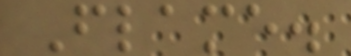Flame.
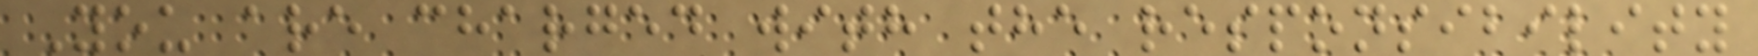You are charged with the responsibility
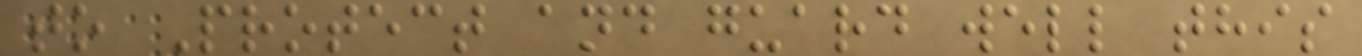to Protect and guard well this
